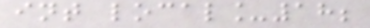int local_18;
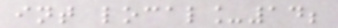int local_14;
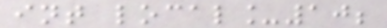int local_10;
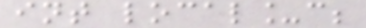int local_c;
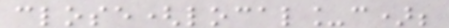close(local_c);
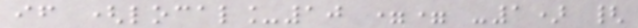if (local_10 == -1) {
